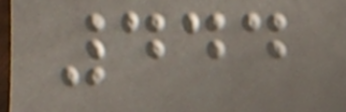444
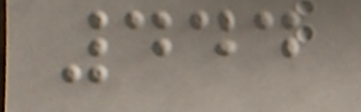444
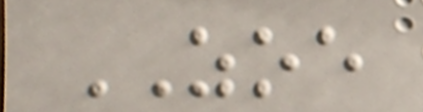ZOE
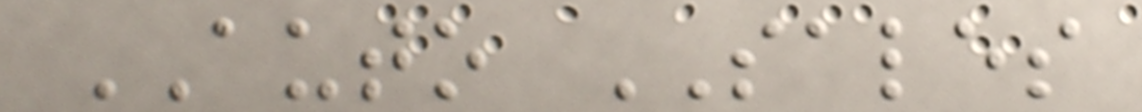AUTO SALES
